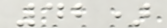42)
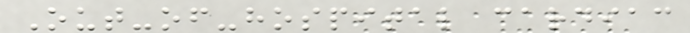Out-of-hospital cardiac
